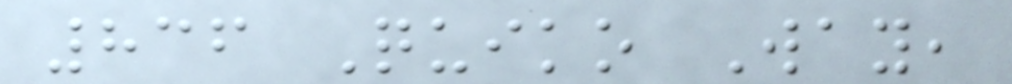836 Quiko Way,
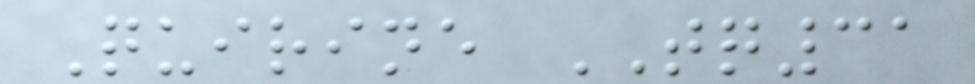Quirine TQ31
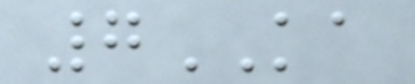7KA
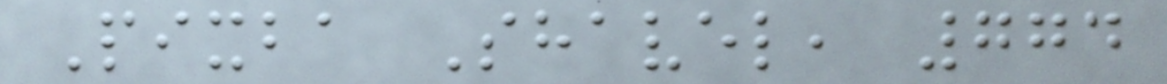Pixba Shavel, 774
